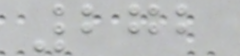272
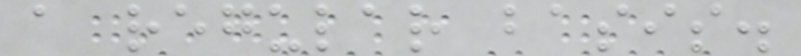a regular basis.
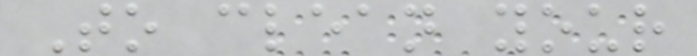To clean your
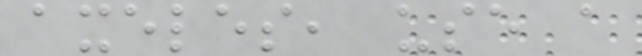axeles, use a
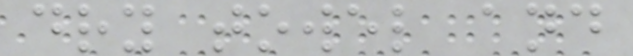dry towel and
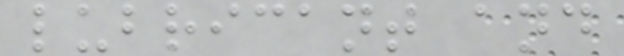lubricant and
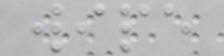wipe
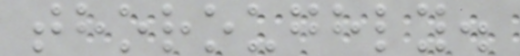thoroughly.
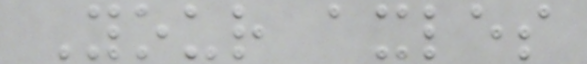Your axles
